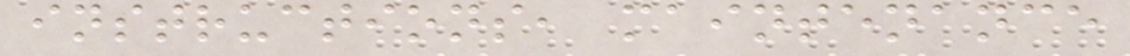instructions, maintenance
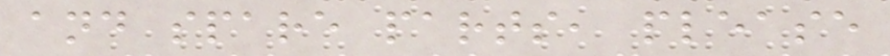and spare parts, please
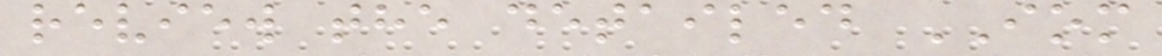review the detailed IOM
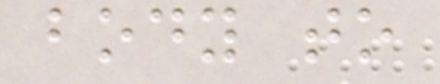body to
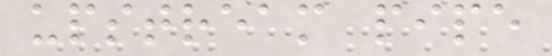upstream pipe
